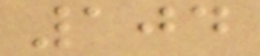104
